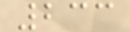233
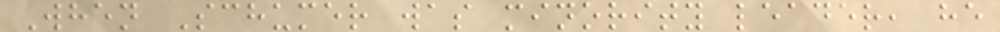When Schumer was minority leader, he
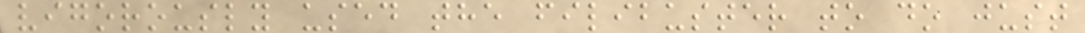vigorously used the filibuster to do just
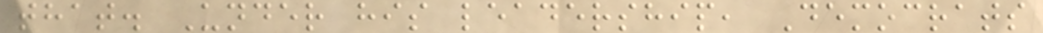that. Under his leadership, Democrats
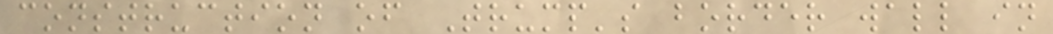construction of Trump's border wall in
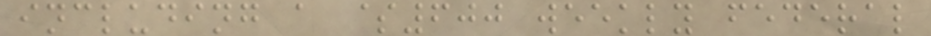including a $600 weekly federal
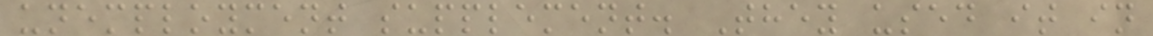unemployment supplement. They used it in
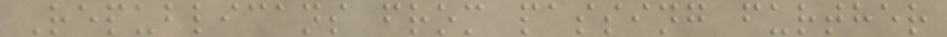Republicans from passing further
